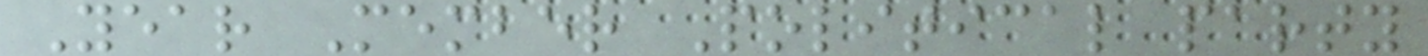Year Member Political party
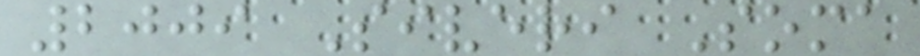2009 Siveri Soma
